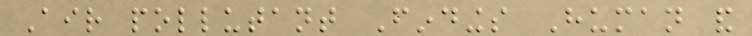Air pollutant Findings Human and
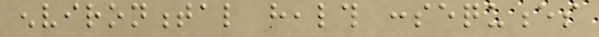environmental health consequences
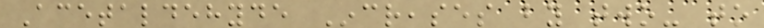Acetaldehyde Increases by two- to
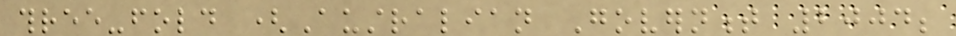three-fold (Australian Government 2004;
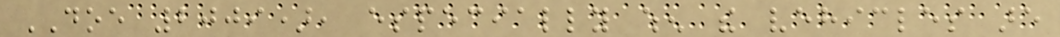DOE 2009), especially when the vehicles are
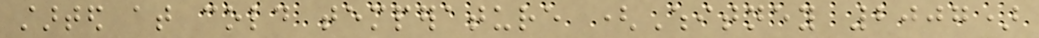started at cold temperature (Whitney 2007)
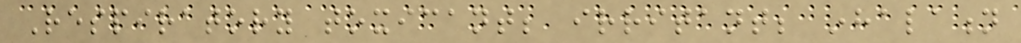Respiratory toxicant; irritant; inhalation
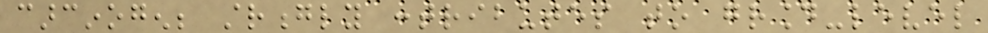carcinogen; strongly contributes to ground-level
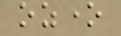ozone
